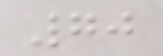70
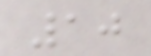10
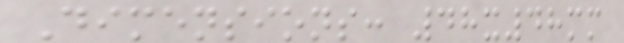Dimensions: 48x48mm
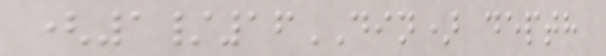(1/16DIN) depth
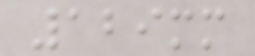129mm
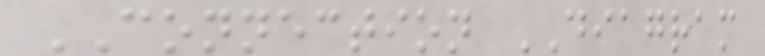CONNECTION DIAGRAM
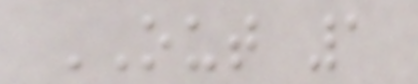OUT 1
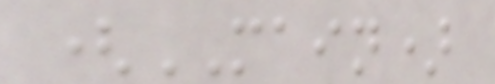(MAIN)
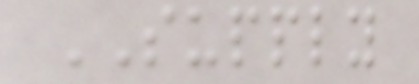SUPPLY
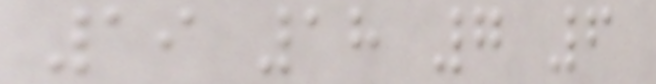19 18 7 6
